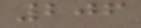206
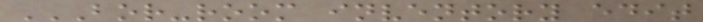BOR-ROOM INVENTORY EDIT
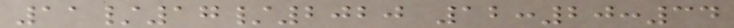11/17/2020 12:20:34
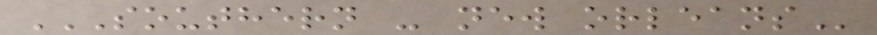SOUTHERN - NEW ORLEANS
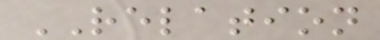RELATION
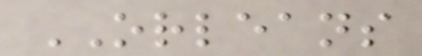ORLEANS
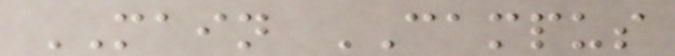MAIN CAMPUS
